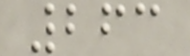263
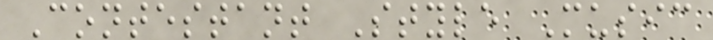Contestant Style Music
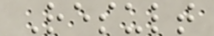Result
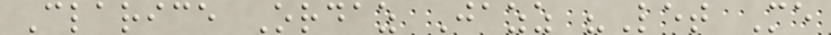Clarice Ordaz Jazz "Let Me
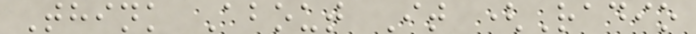Think About It (Radio
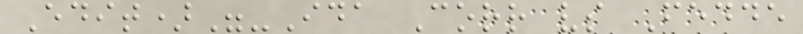Edit)"-Ida Corr vs Fedde
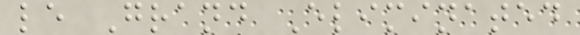le Grand Eliminated
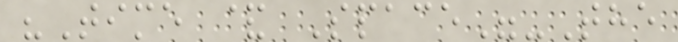"Time & Space"-The
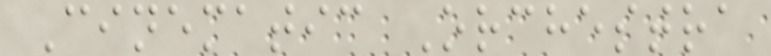Cinematic Orchestra
